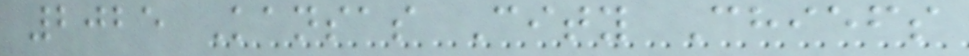2025 Kansas City Chiefs
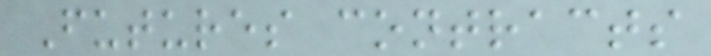Futures contracts
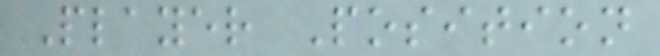Player Position
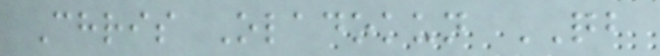Chris Oladokun QB
